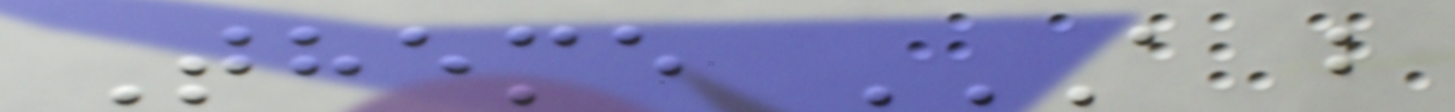Theme A B
